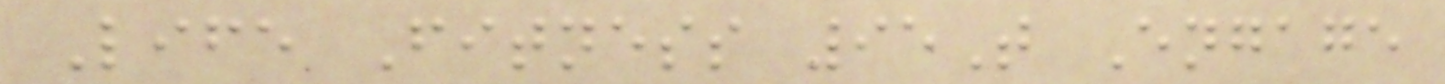Life Fitness 95T Engage
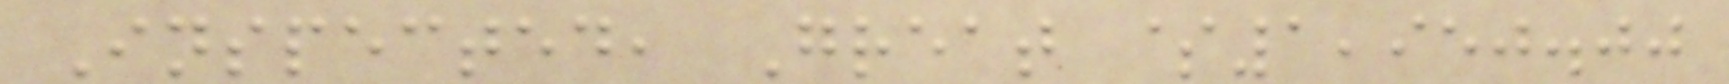Inspected, Great $1,950.00
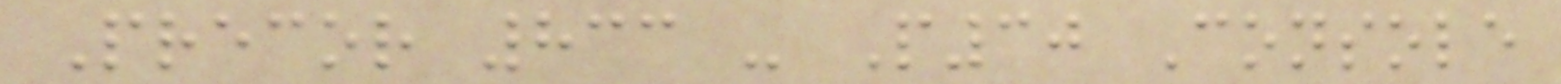Precor 833 - P30 Console
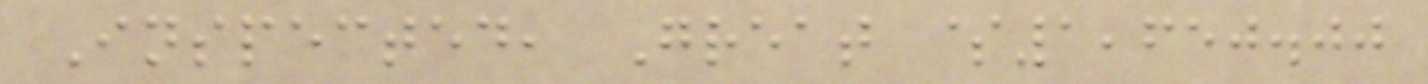Inspected, Great $1,650.00
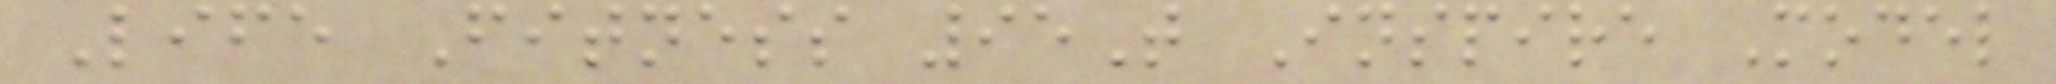Life Fitness 95T Inspire Model
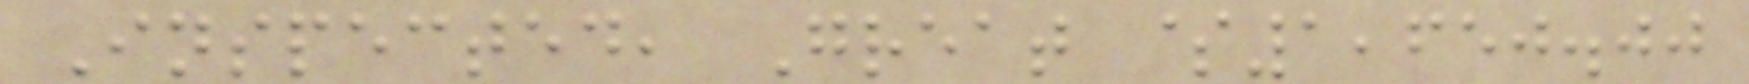Inspected, Great $1,650.00
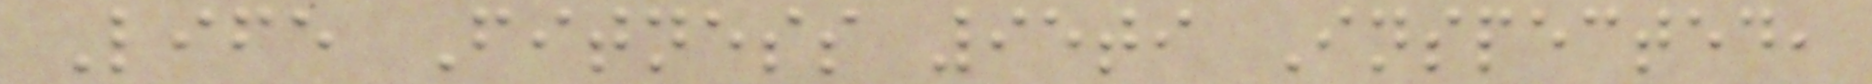Life Fitness 95ti Inspected,
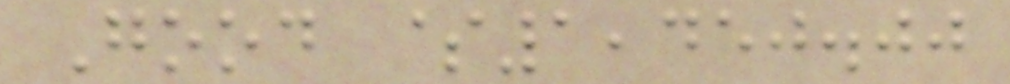Good $1,450.00
